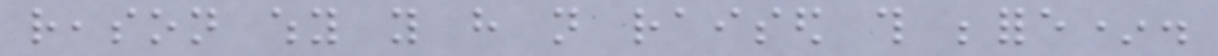reason why you have not raised this before*.
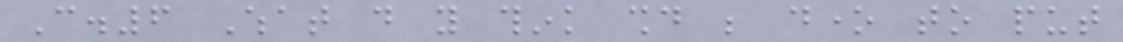C.6 What do you think should be done to put
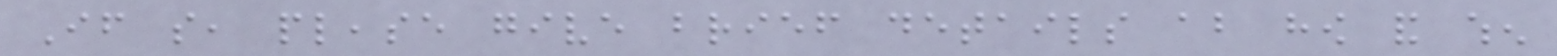If so, please give brief details about how and when
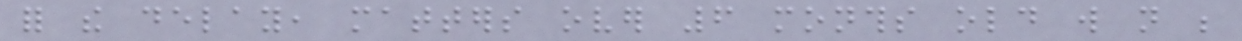for the delay, matters over 6 months old will not be
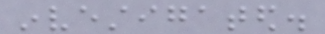investigated.
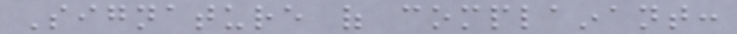Signature of complainant:
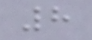8
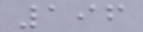196
